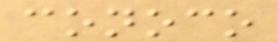conoco
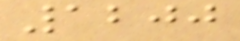1200
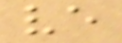ve
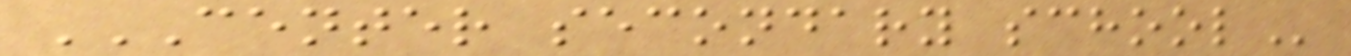CENTER SECONDARY SCHOOL
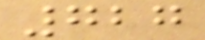727
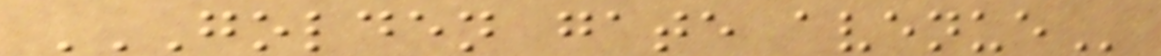GOLDEN GATE AVENUE
